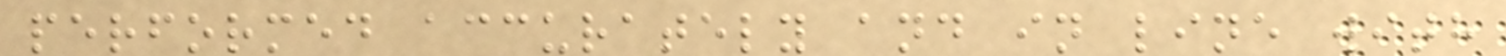performed accurately and in line with
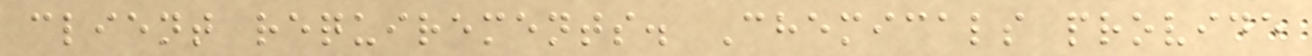client requirements. Chemicals provide
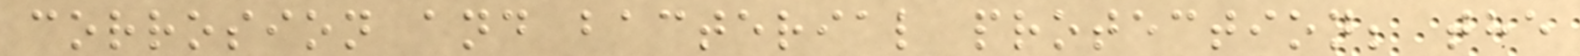corrosion and bacterial protection; the
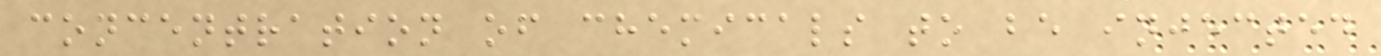concentration of chemicals to be injected
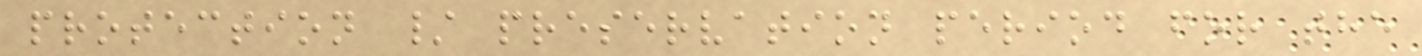protection / preservation period for the
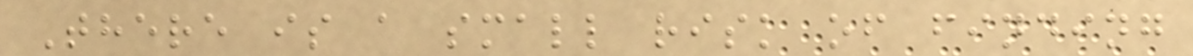There is a small risk of finding
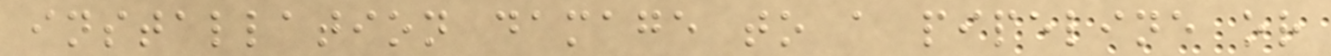installation damage to a pipeline or
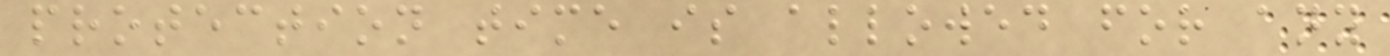protection time is allowed for any
